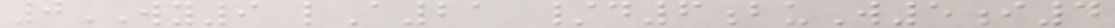0WY9 lA21 /d6buW5i4
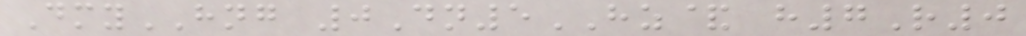DmyHNG 0Dn5HZ& h7R0
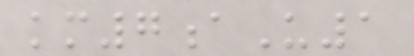km7aU1
